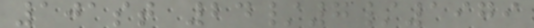101st 24/7/1979
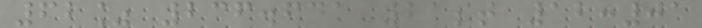62% 236.641 21st 12:01
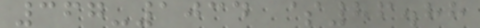367-1034 $86.88
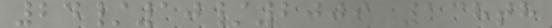24/10/2009 138th
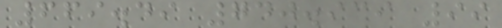669.49 740.939 99
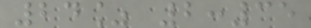24% 2:35
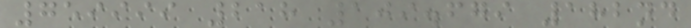759999 218 109.679 182nd
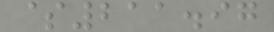$211.97
